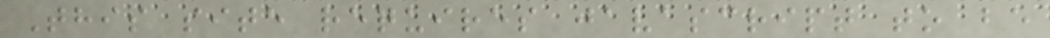This site requires javascript to be
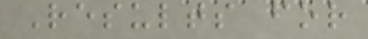Results for
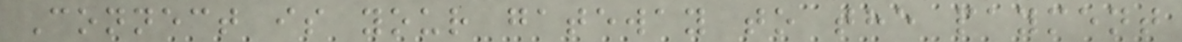Connect is your gateway to the payment
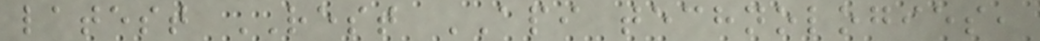latest REST API technologies,
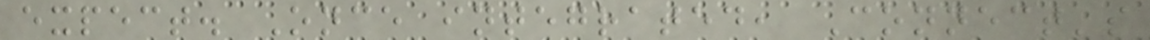expect. Once integrated, Connect's
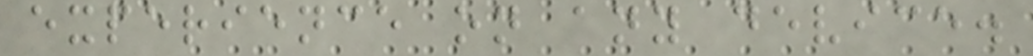experience on any device.
